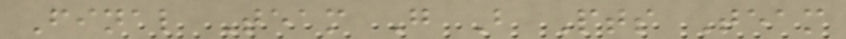Final Team G B Pts Team
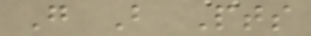G B Pts
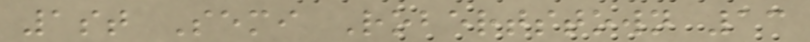1st Semi Robertstown 13
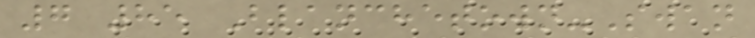7 85 Blanchetown-Swan
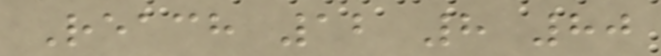Reach 12 8 80
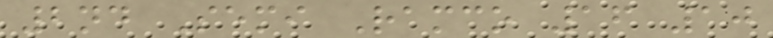2nd Semi Ramco 16 10
